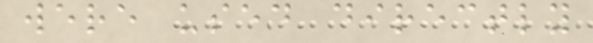were used directly
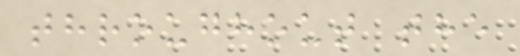throughout the
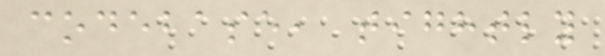codebase, tightly
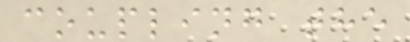coupling the
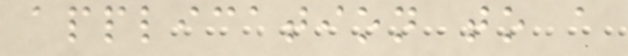application to a
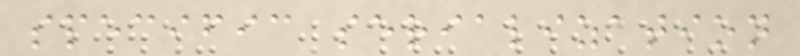specific serialization
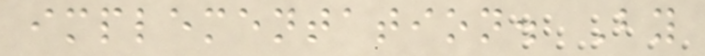implementation. By
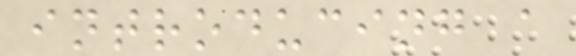introducing a
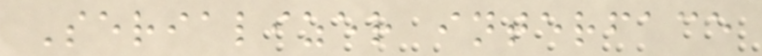Serializer interface
